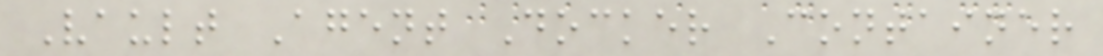Vault Agent Docker Container
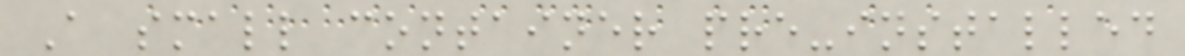A small container pre-installed
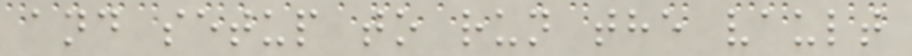and setup to run the vault
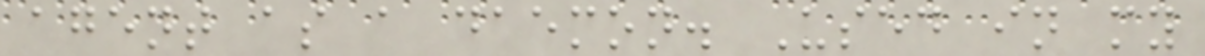agent as a daemon. Used in my
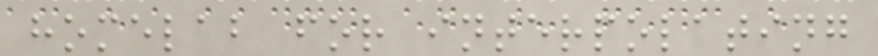homelab for interpolating
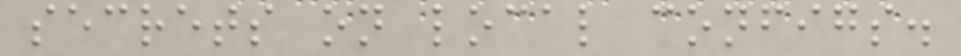secrets on local configs.
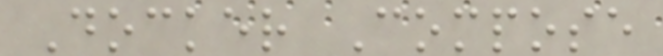Docker Compose
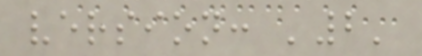version: '2'
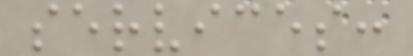services:
